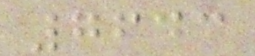7643
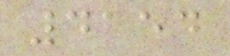4154
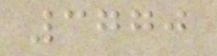3770
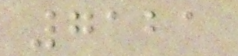7121
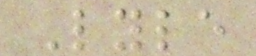Lyle
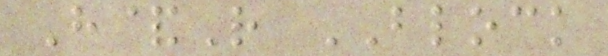H&R BLOCK
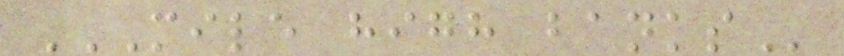MILE HIGH BANKS
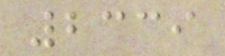2339
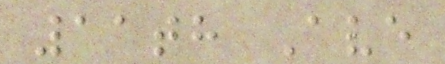11th Ave
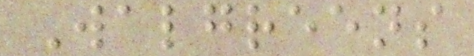Walgreens
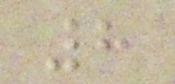8
